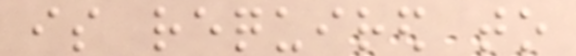is required to
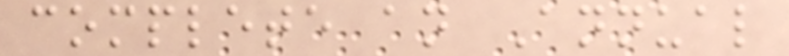complete an Annual
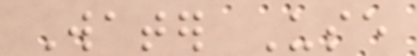Water Use
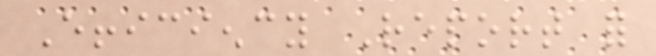Efficiency Report for
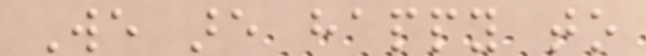We are happy to
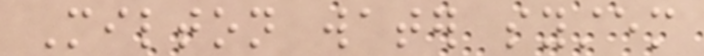Milton water system
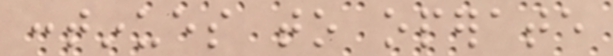continues to operate
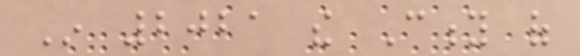In 2021 the City of
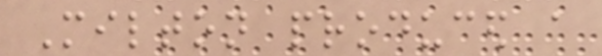Milton produced a
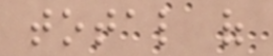total of
